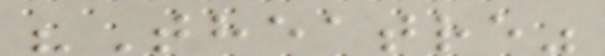"Theatre"
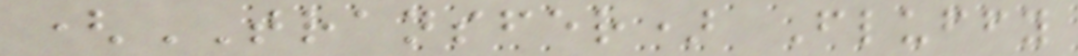(TRANSFER) Fluffy
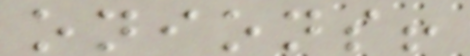onions!
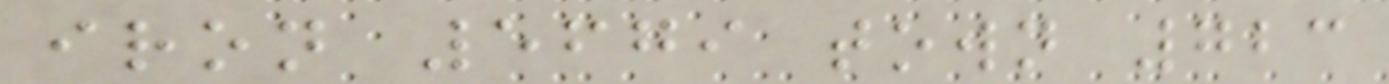iron 5679 town 723
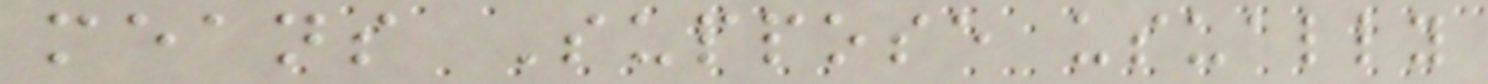means Suppose usually
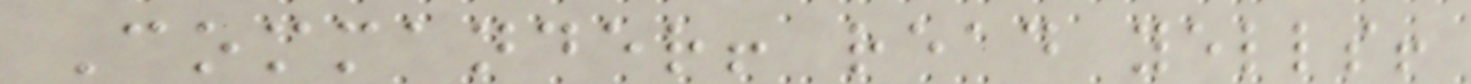Commander! read yells!
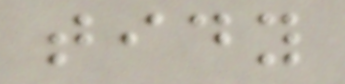tidy
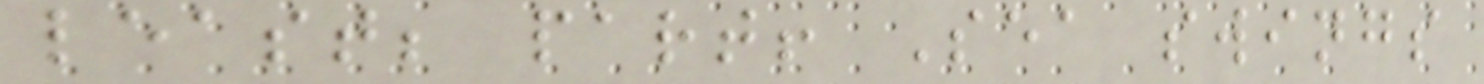least; part! Sea swings
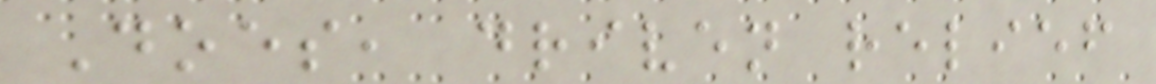Does, driven relief
